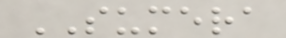SUMERA
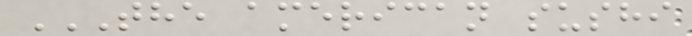THE AMERICAN SUSHI
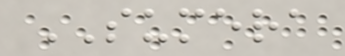SUMERA
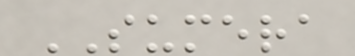SUMERA
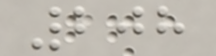208
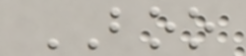BOO
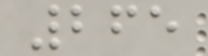265
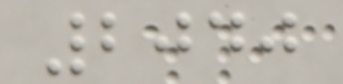2040
